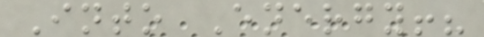Into Energy!?
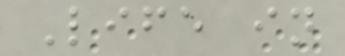Life in
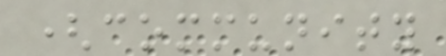(community
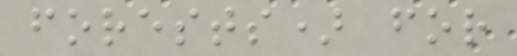forests) for
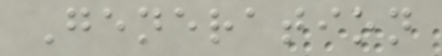Generation
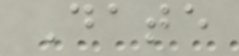Date
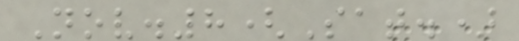Nov.8(Sat.)
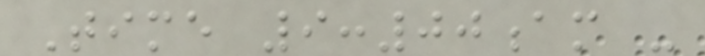Time 9:00am -
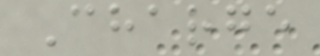Charge
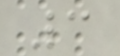3
